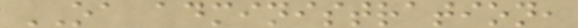OA administration,
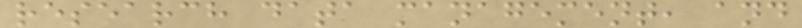research data management, and
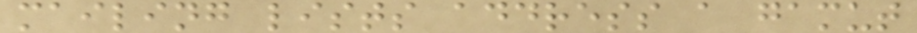mailing lists address a gamut
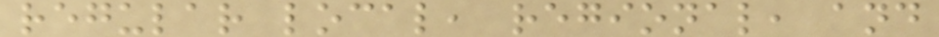regular local, regional, and
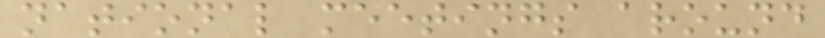national meetings around
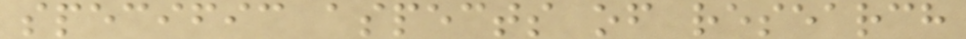specific aspects of research
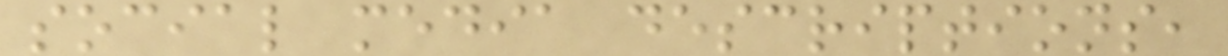social media descriptions,
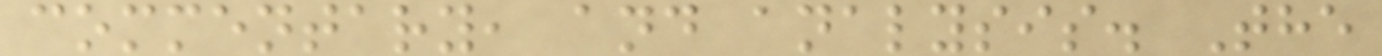commentary, and analysis. The
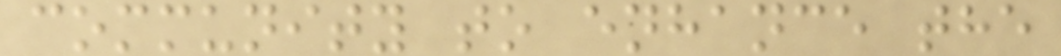community to enhance the
